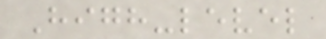High-level
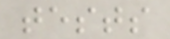tests
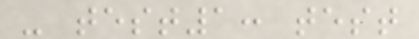- test1: test
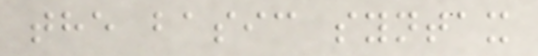the basic syntax
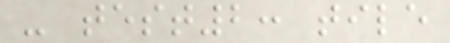- test2: tile
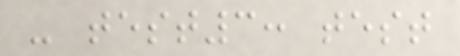- test3: test
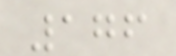176
